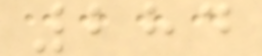284
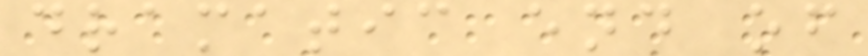dramatic end of
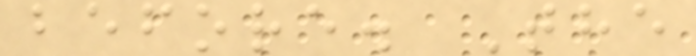before. The
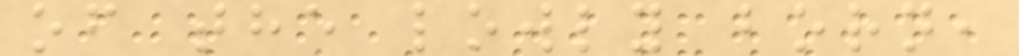of the lowly born,
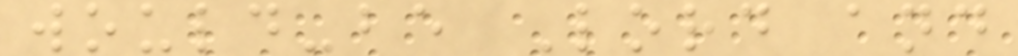would-be Lord and
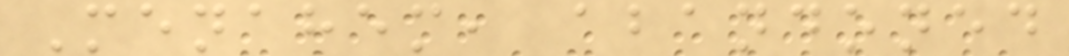Menahem, abandoned
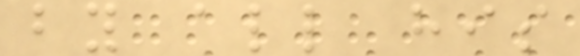by all his
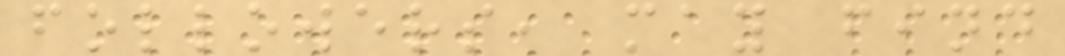followers, may find
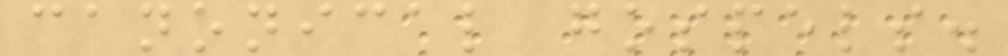canonical gospels.
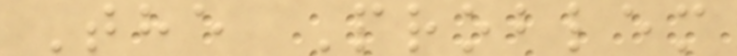The Problem
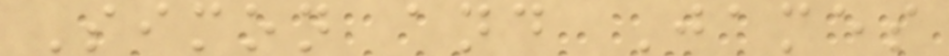Simon and James
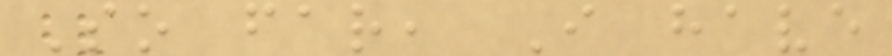So far, I have
